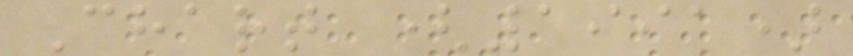Chart (1991)
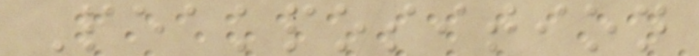Peakposition
